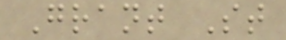Grant St
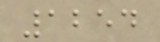1254
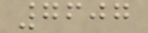7607
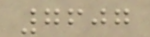7607
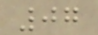07
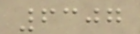6307
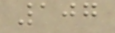107
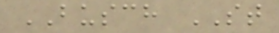BUSCH ST
